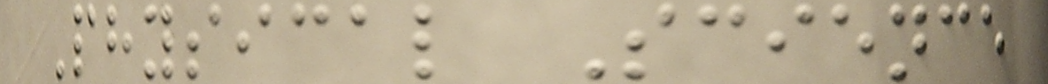Physical Science
